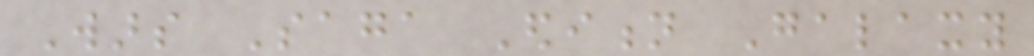Wars Saga Edition Galaxy
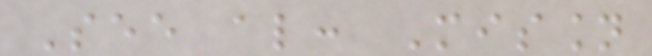See also: Mission
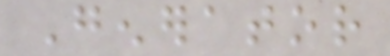Generator
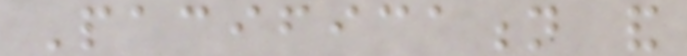Pacification and
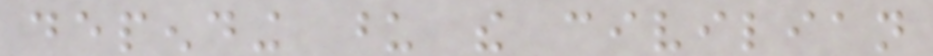depending upon the civilian
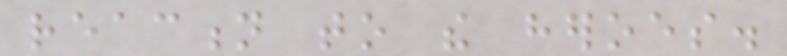reaction to the heroes.
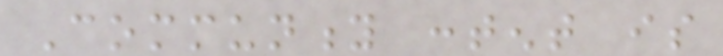Community content is
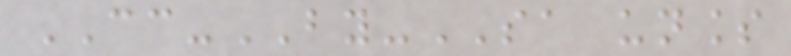CC-BY-SA unless
